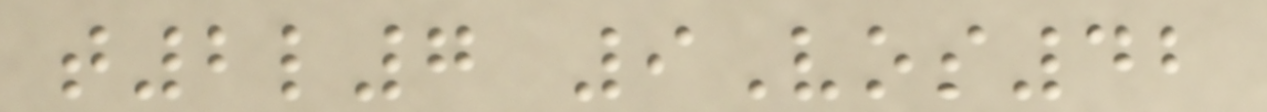t2l7 9Vos42
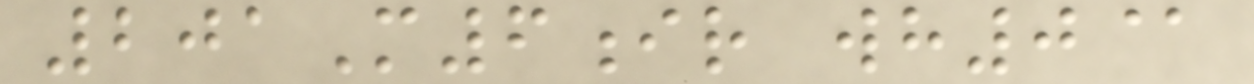201M6ir wh0@
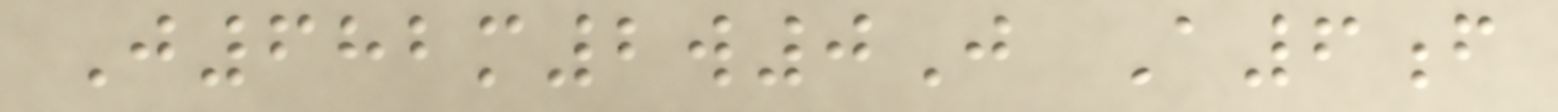J682m2w0J A6f
